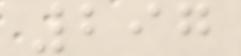297
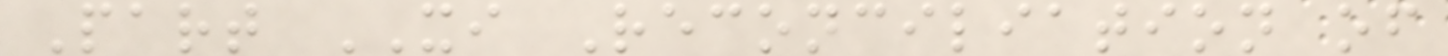Part XI Reconciliation of
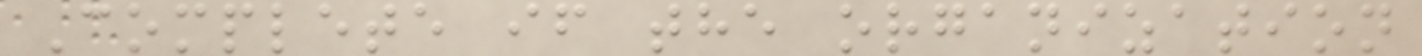Complete if the organization
